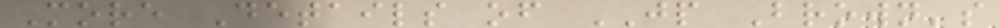More Details of JP Brown's
